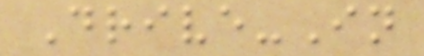Drive-In
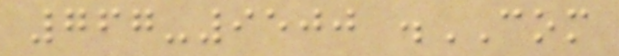767-9500 .COM
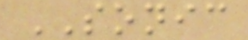SONIC
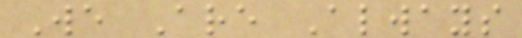We Are Always
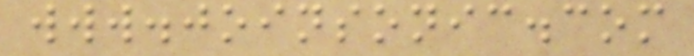www.joinsonic.com
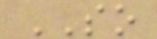SO
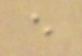e
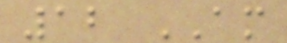12 AM
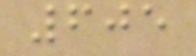605
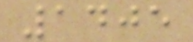1405
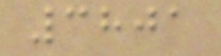3801
